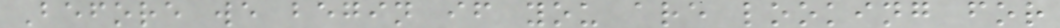Before we begin if you are looking for
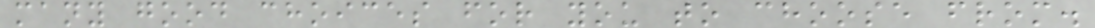many good choices for you to choose from.
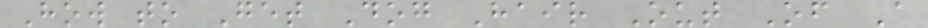How to Get Dog Hair Out Of A
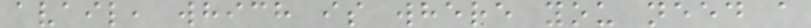avail, which is where you need a
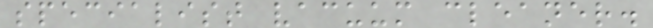specialist vacuum cleaner.
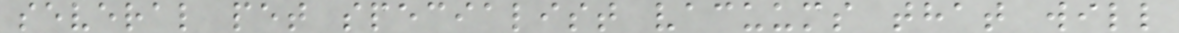several pet specialist vacuums that will
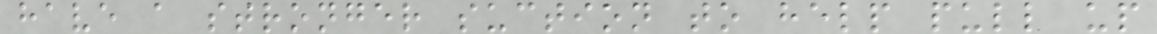have a stronger suction to help pull up
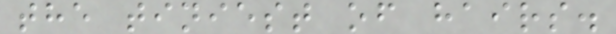the tiniest of hairs.
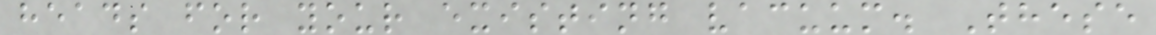heads for your existing vacuum. These
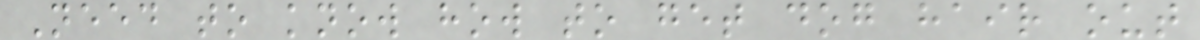Need to know how to get dog hair out
